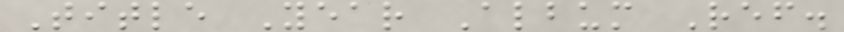Title Year Album Ref.
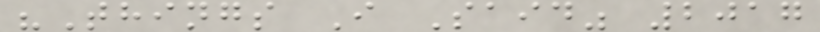"Things I Said" 2017
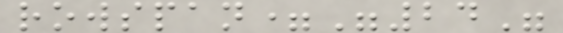rowspan="24"
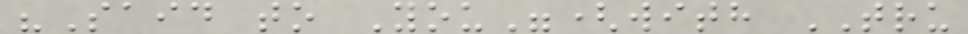"Said to You"(with TRU
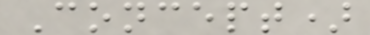Concept)
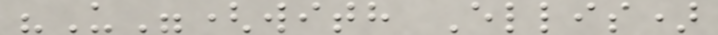"U"(with Ellis)
